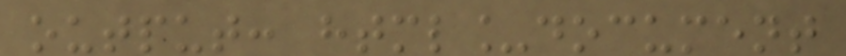output: html_document
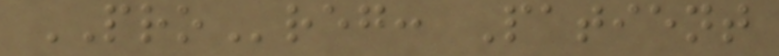PROreg: Patient
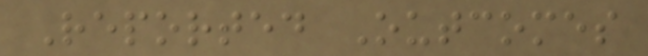Reported Outcomes
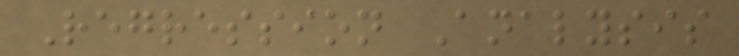Regression Analysis
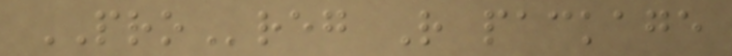PROreg R package
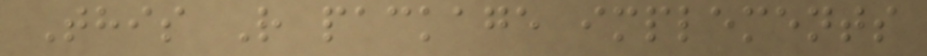This R package implements
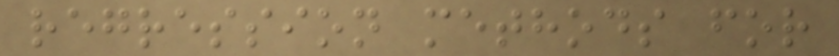regression methods for
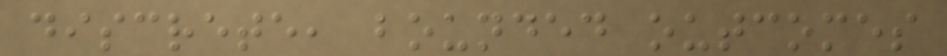discrete, bounded outcomes
